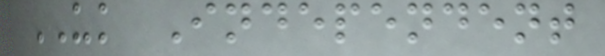UK Independent
